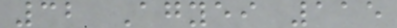32 Agyei 115
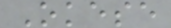Okese
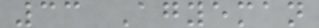33 Agyeman
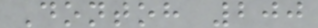Dontoh 200
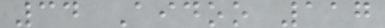34 Aidoo 117
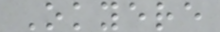Okyere
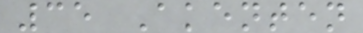35 Akenten
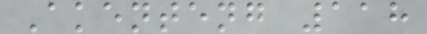Akenteng 118
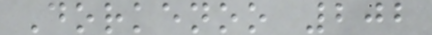Dorkenoo 202
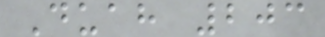Duah 203
